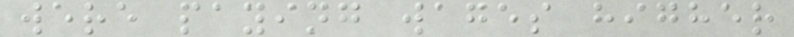were paying wages higher
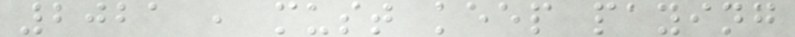2021 , must keep paying
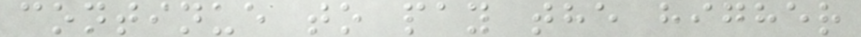continue to pay the higher
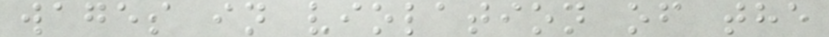wages in violation of the
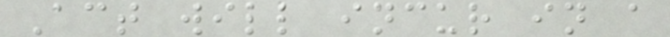Act will incur in a
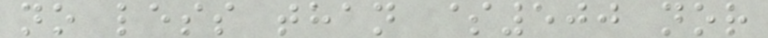no less than $500 nor
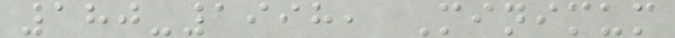180-1998, Minimum
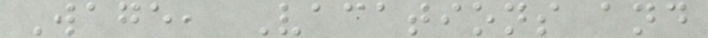Wage, Vacations and
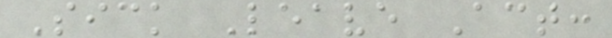Sick Leave Act:
